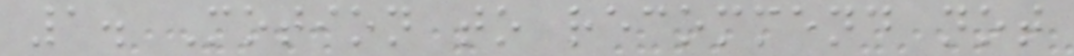1. Motion to recommend not
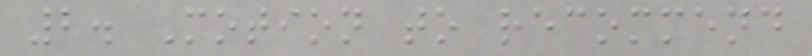2. Motion to recommend
